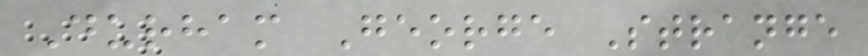Durham George Strange
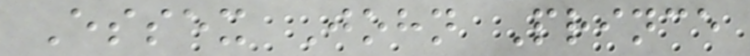Essex John Prince
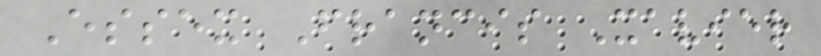Essex Francis Xavier
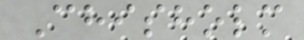Chisholm
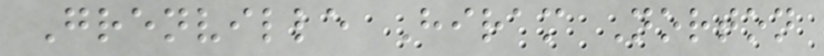Grenville Hiram Norton
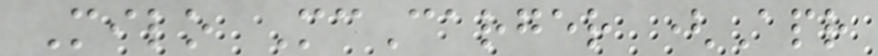Milo McCarger (Apr
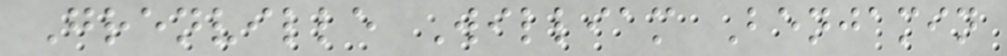Grenville William Benjamin
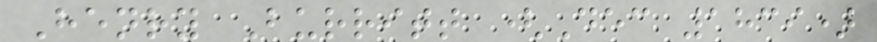Henry Burritt (Dec 1839)
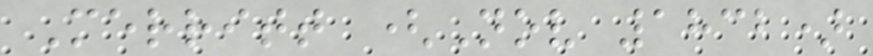Merritt (Nov 1832)
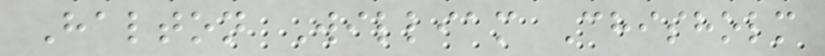Halton William Chisholm
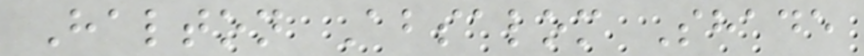Halton Absalom Shade
